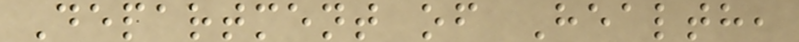Department of Health,
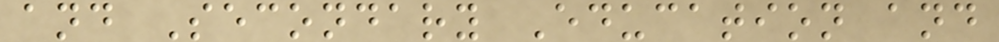and Secondary Education and
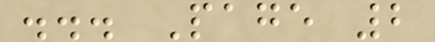... Page 2
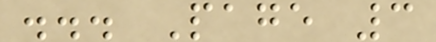... Page 3
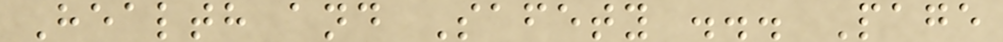Health and Safety ... Page
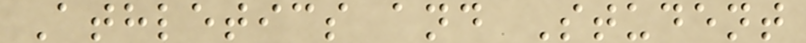Athletics and Student
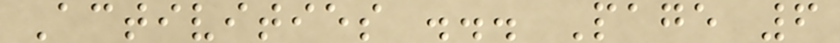Activities ... Page 6
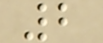2
